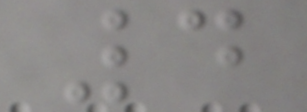4
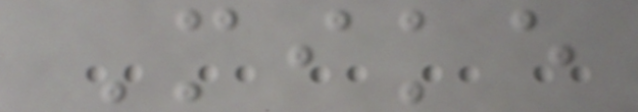Mike
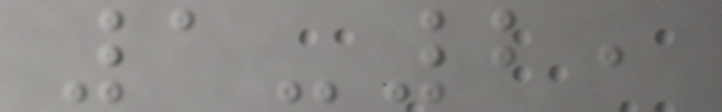1-2,
